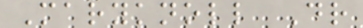Maryknoll Dr
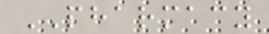PHARMACY
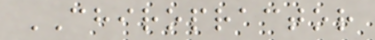CHIROPRACTOR
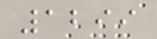1299
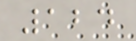124
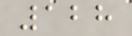128
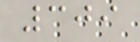309
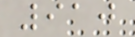910
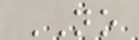NO
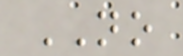NO
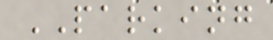PARKING
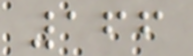166
